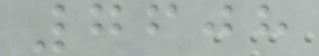7608
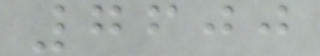7600
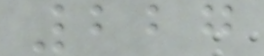227
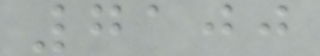7100
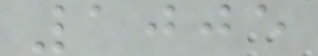1005
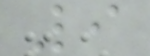9
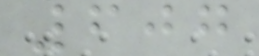607
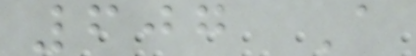607 A
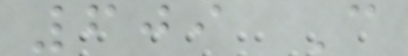609 C
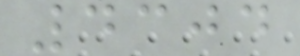4304
